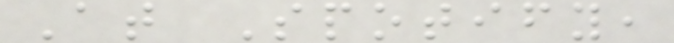At Spotify,
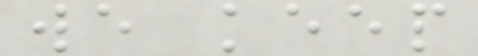we keep
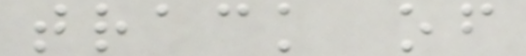track of
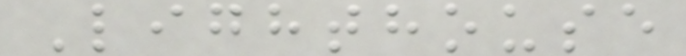Lighthouse
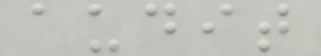audit
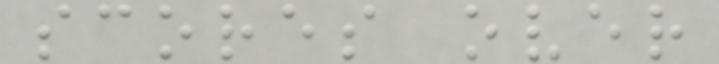scores over
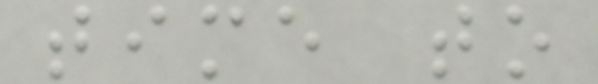time to
